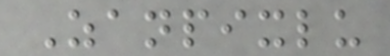Zanpixlu
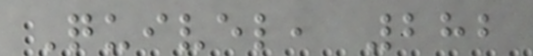Quivel, 282
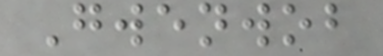Gwenwob
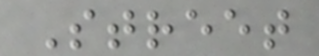Street
